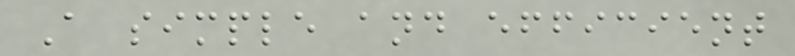A simple and efficient
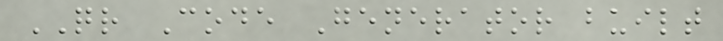QR Code Generator built
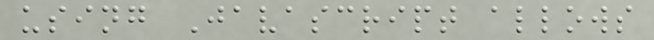using Javascript allows
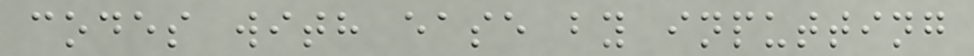codes with ease by inputting
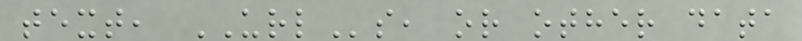text, URLs, or other data
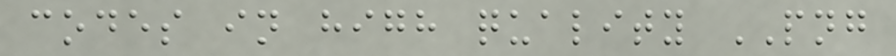codes in high quality PNG
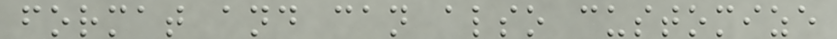format and can also customize
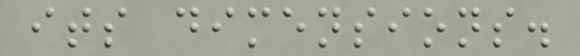its dimensions.
